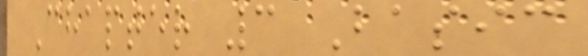Chapter 3 Basic
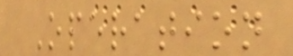Operation
